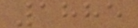1885
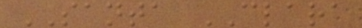SANTA CLARA
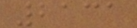2131
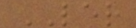LER
